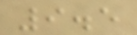9.5
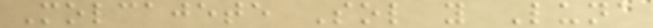Molcajete Sol y Luna
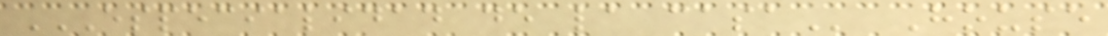ESPECIALIDAD DE LA CASA House
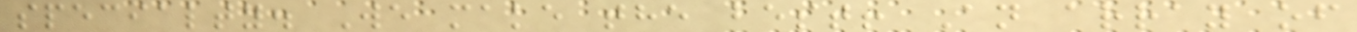specialty. We make the best! An array of
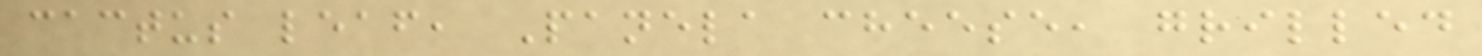cactus leaf, Panela cheese, grilled
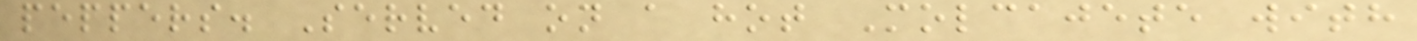peppers. Served on a hot Molcajete with
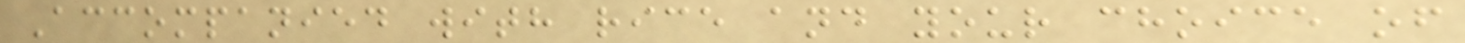Accompanied with rice and your choice of
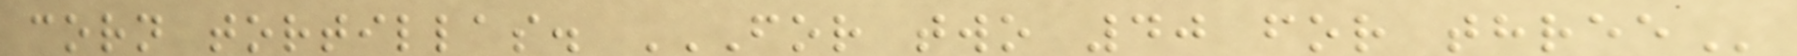corn tortillas. FOR TWO 40 FOR THREE
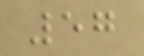57
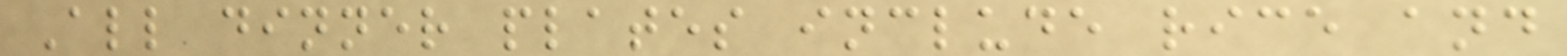All dinner plates include rice and
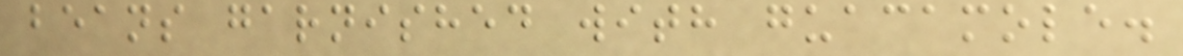beans garnished with guacamole.
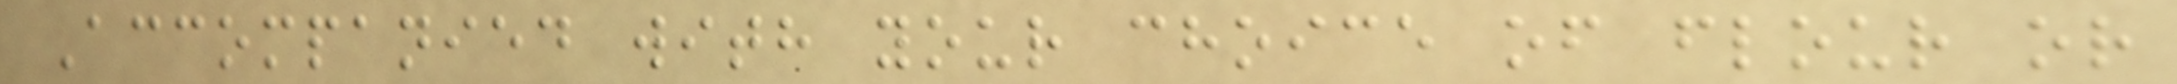Accompanied with your choice of flour or
